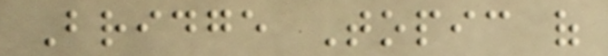Bridge Topic of
